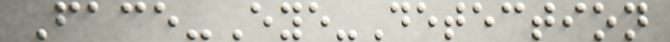Face-Eye-Detection
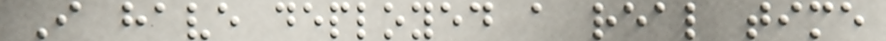I have deployed a real time
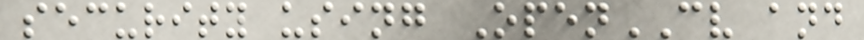security using OpenCV and
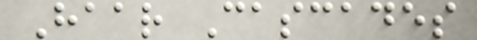Haar Cascades
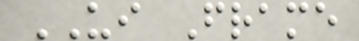UI Frame
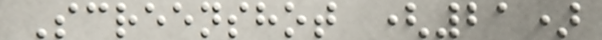Screenshot (21)
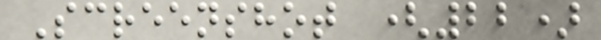Screenshot (22)
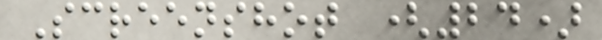Screenshot (24)
